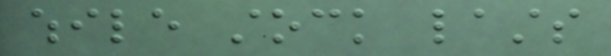while stock lasts
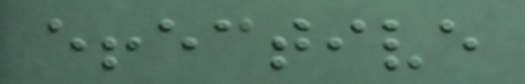effective
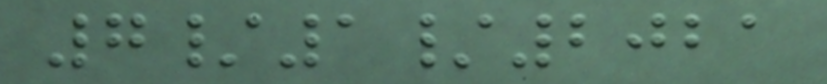7/1/2021
